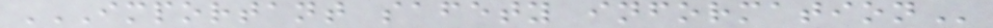IMPORTANT SAFETY INFORMATION
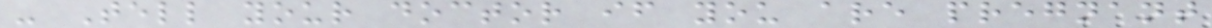- Tell your doctor if you are pregnant
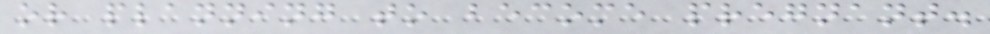or planning to become pregnant.
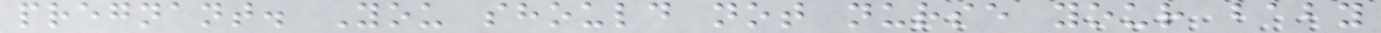pregnant. You should not nurse your baby
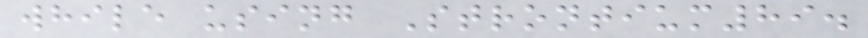while using Strontium89.
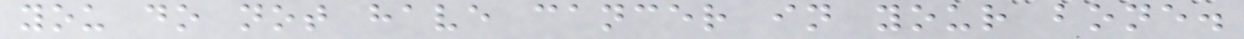you do not have cancer in your bone.
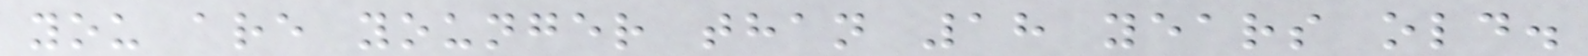you are younger than 18 years old.
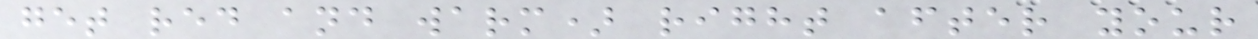get red and warm) right after your
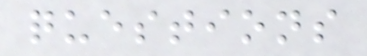questions
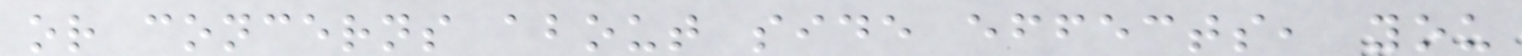or concerns about side effects, you
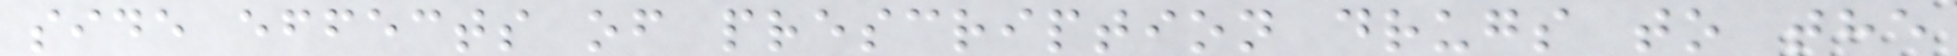side effects of prescription drugs to the
